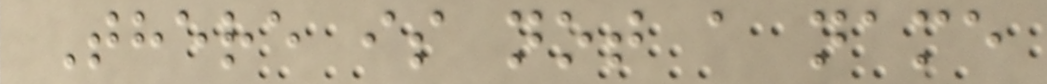There is not a name
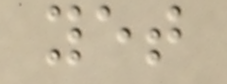yet
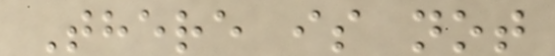There is not
